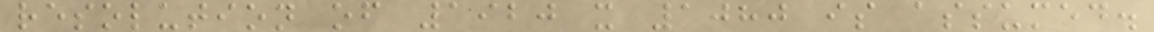resolution of 1920 x 1080 is assumed.
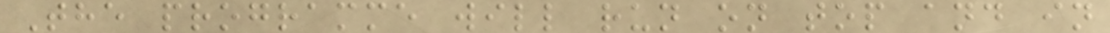The programme will run on top and in
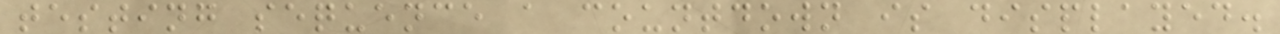testing sequence a countdown is displayed.
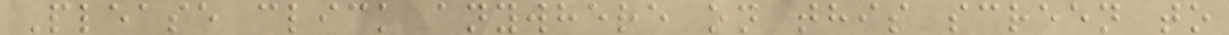Please click anywhere on this screen to
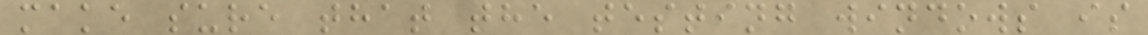make sure that the testing windows is
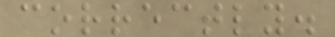correctly.
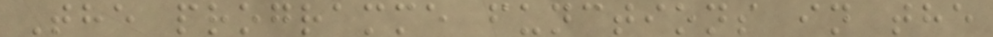The programme functions in the
